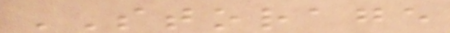STORAGE
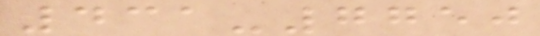431-7750
